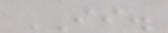II.
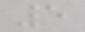5
